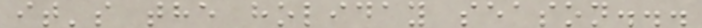it's the holiday season...
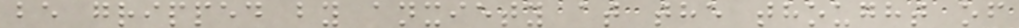be gripped by anxiety at the thought of
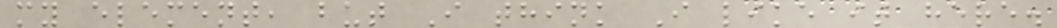my element, but I think I like it here.
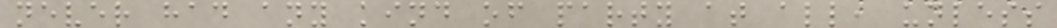never had any kind of party at all, unless
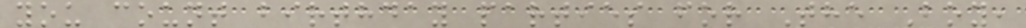you count birthday parties for The Boy,
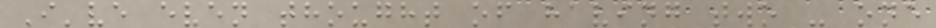I've even thought of having two - one
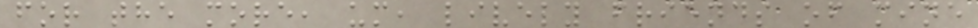for the more, um, lively friends of mine
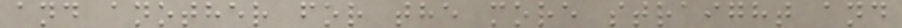and another for the more straight and
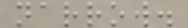narrow.
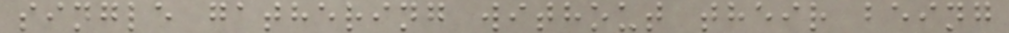single gathering without their being
